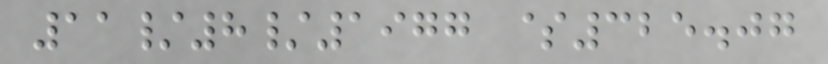11/8/1977 $325.07
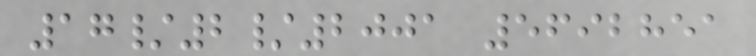17/2/2001 5692851
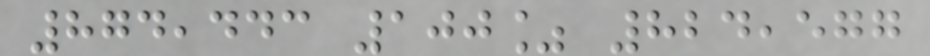874,443 100% 824,577
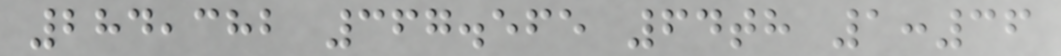284,382 367.565 64th 1:36
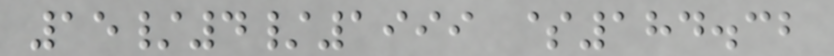15/4/1999 $184.32
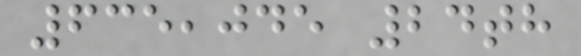635,045 24th
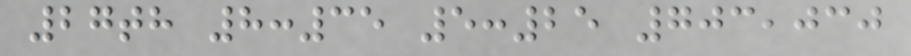27th 8:35 5:25 703,030
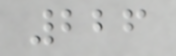226
